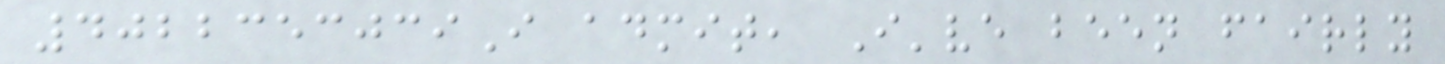4022353039I admit, I've been fairly
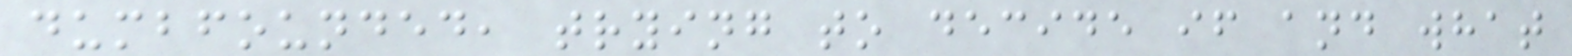dumbfounded, trying to decide if and what
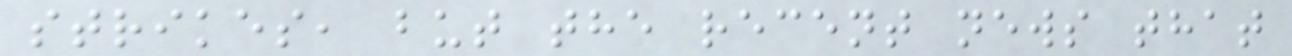strikes, but the recent news that
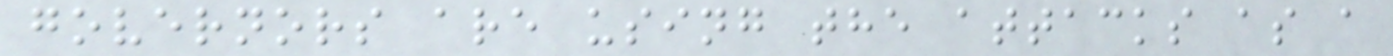governors are using the attacks as a
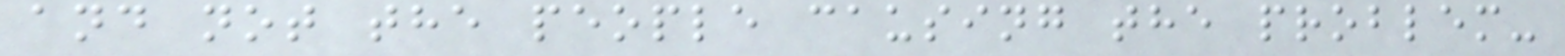and not the people causing the problem-
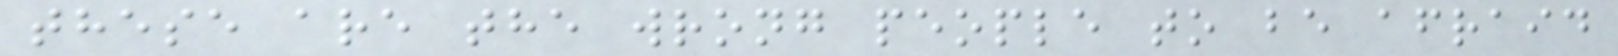these are the wrong people to be afraid
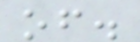of.
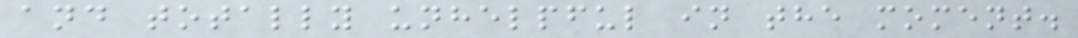and totally unhelpful in the moment.
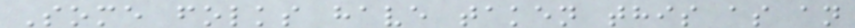Some folks have taken this as an
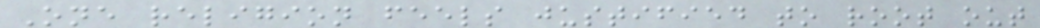One religion feels justified to root out
